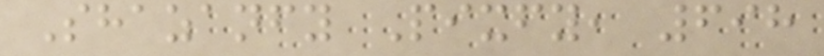Shazanfy Pixfy, 698
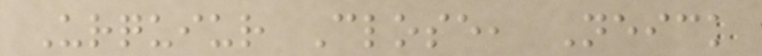Urquiur Close, Neick
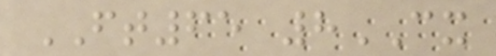FT65 8CX
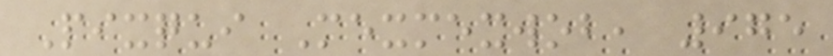Pixqui Mexmexwob, 975
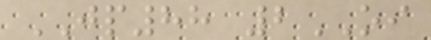JP88 2OI
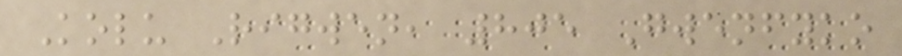Kolu Rigwen, 805 Gwenfyko
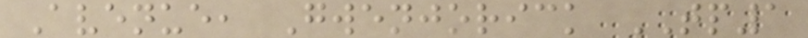Avenue, Gwenjorick TP1
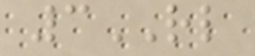3RL
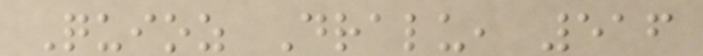Quioz Dralu, 516
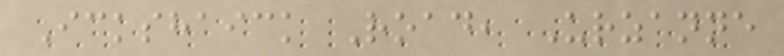Ickshaick Road, Urzanne
